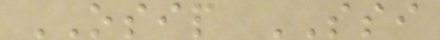OSIP SSI
